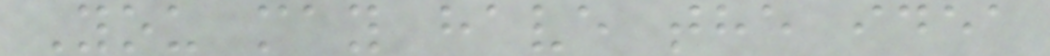You may have the idea
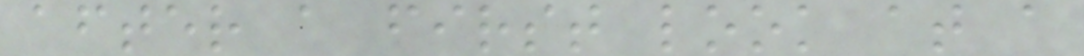after a first look at a
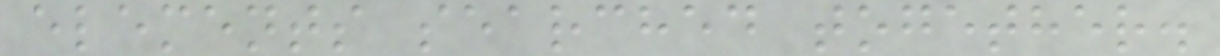elements searched together.
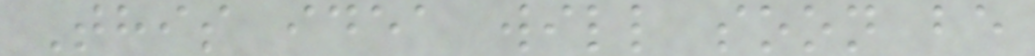This idea will soon be
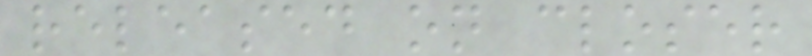released on closer
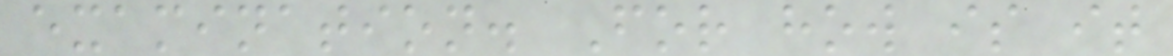examination. For how is it
